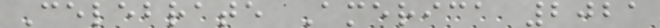Celebrate America 2021
